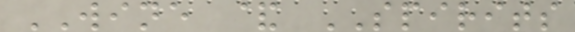WINE & SPIRITS
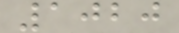1020
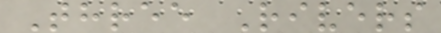Three Rivers
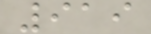919
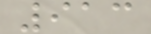913
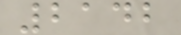2142
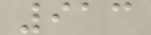913
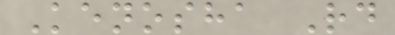Kenosha Rd
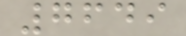7649
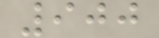900
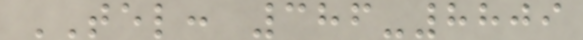TEL: 386-8809
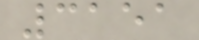3151
